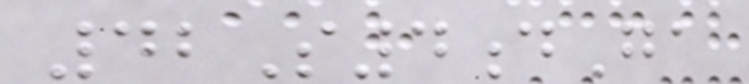42S4dGa
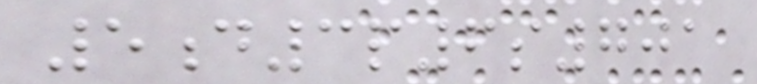5d3p6s701
